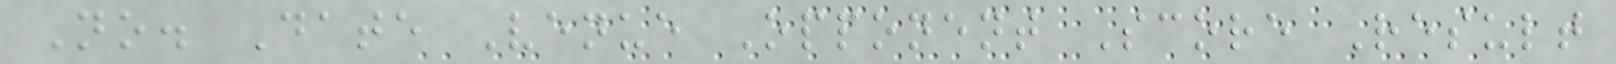No. Date Venue Opponent Score Result
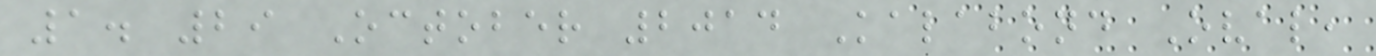1. 29 October 2014 Kalabond Oval,
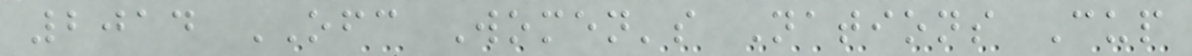2014 OFC Women's Nations Cup
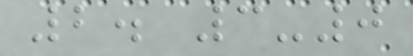2. 3-0
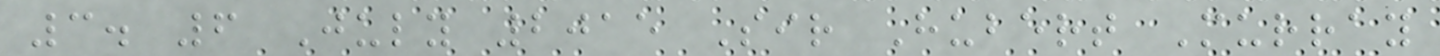3. 6 July 2015 Sir Hubert Murray
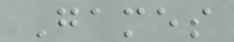Games
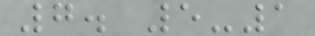7. 5-1
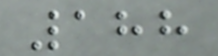188
